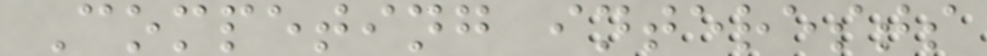Competing interests
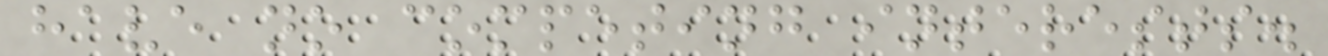have no competing interests.
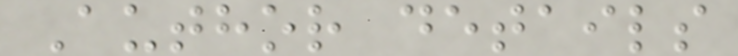Author details
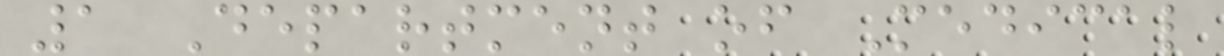1 Department of Medical
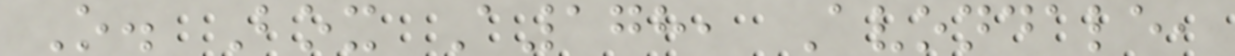O. Box A178, Avondale,
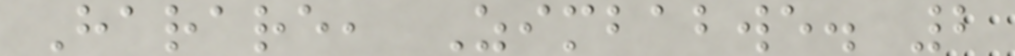Harare, Zimbabwe. 2
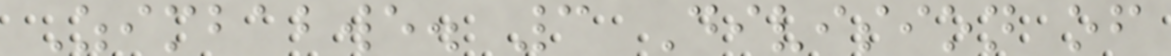Zimbabwe. 3 Division of
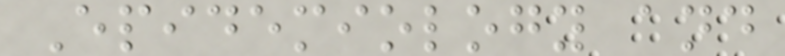Epidemiology and
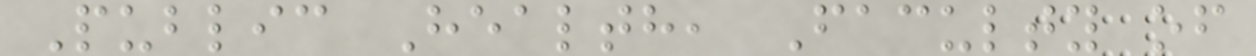Public Health, Faculty of
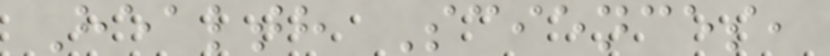Health Sciences,
